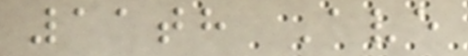11th Ave
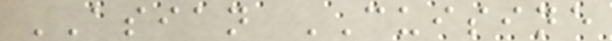ASIAN CUISINE
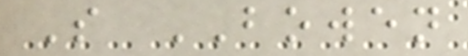S BOWEN
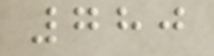780
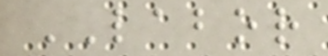LABOR
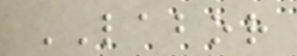LABOR
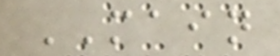MAIN
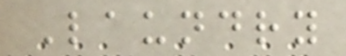Laundry
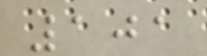101
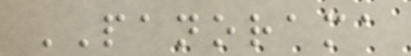PANORAMA
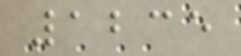1235
